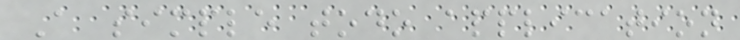A simple todo application
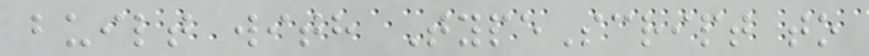built with TypeScript to
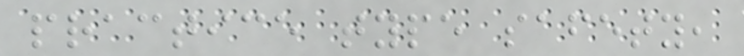practice type safety,
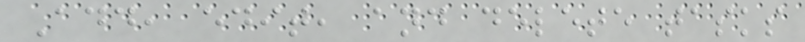Add, edit, and delete tasks
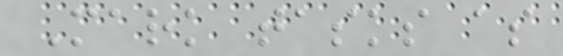Mark tasks as
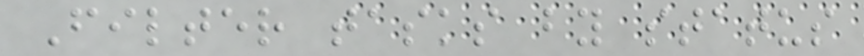Filter tasks by status
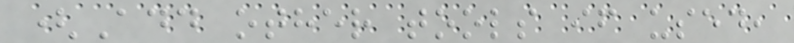(Add other tools if used,
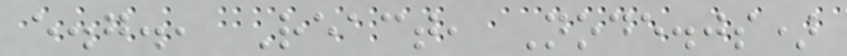e.g., React, Node.js)
